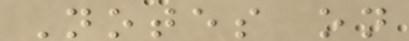Notes on
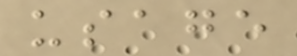usage
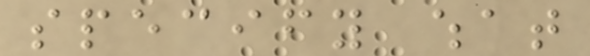specify what
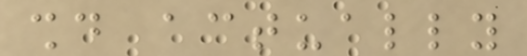should actually
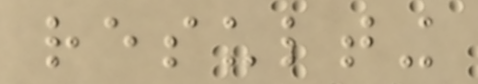resulting
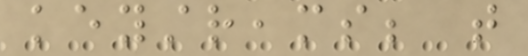keystreams; that
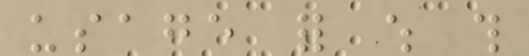usage for which this
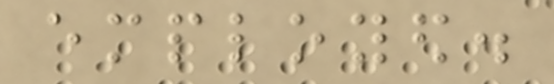employed.
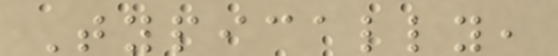Typically,
